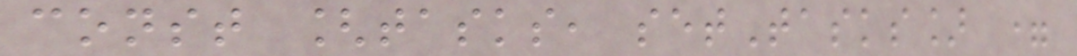const [tasks, setTasks] =
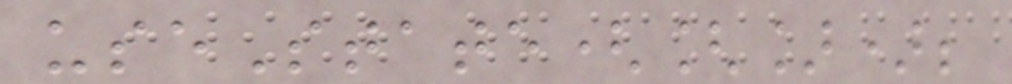useState([]);
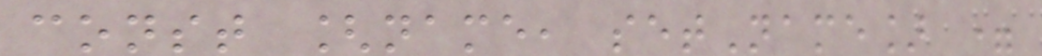const [name, setName] =
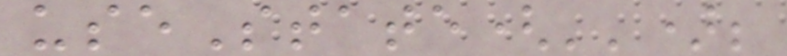useState('');
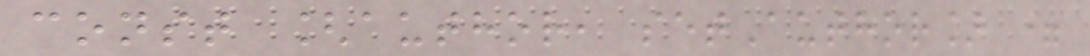const [author, setAuthor] =
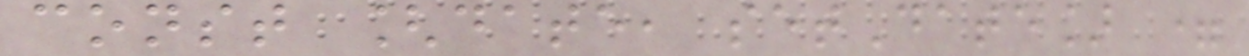const [date, setDate] =
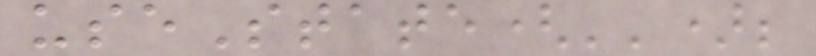useState('');
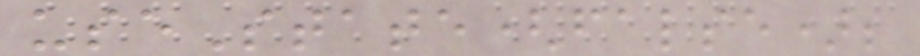useState(false);
